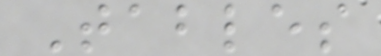Tables
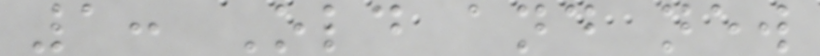1: Old and new
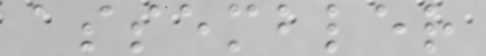assembler
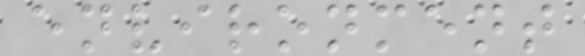environment
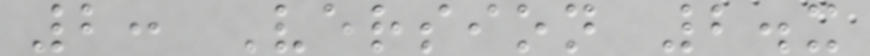2: Version 2.x
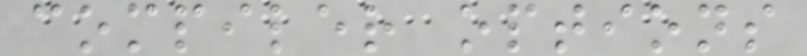compiler options
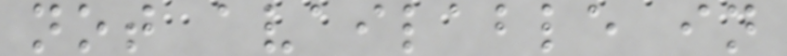not available in
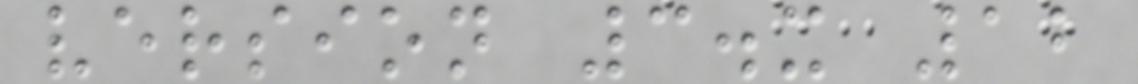version 3.x 12
